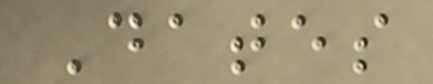Dates
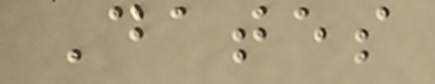Dates
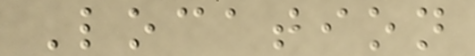Location
